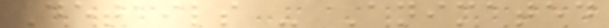Details - Animated
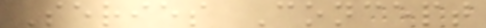Series Concept
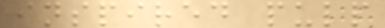inspired pulp
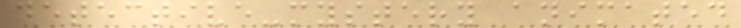detective-mystery animated
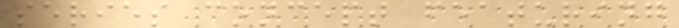series concept featuring
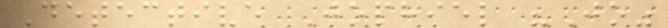Detective Jophiel "Jo"
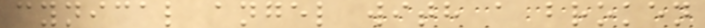cynical angel with a broken
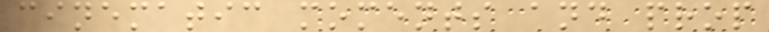cinematic moments and prop
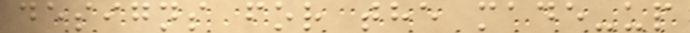designs for the made-up
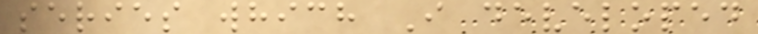series which I developed
